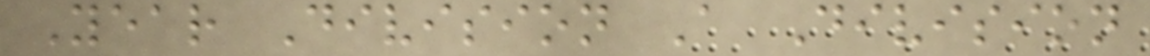Year Division A Division
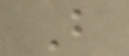B
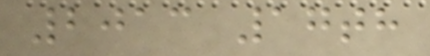2013 17th
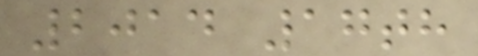2014 17th
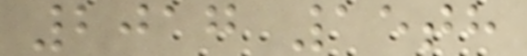2017 15th
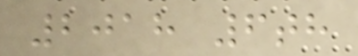2018 6th
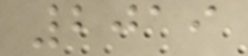2019
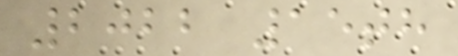2022 15th
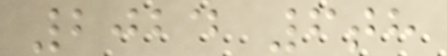2024 6th
